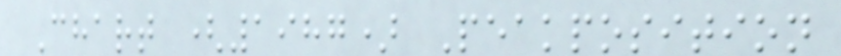Chart (1987) Peakposition
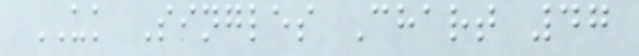UK Singles Chart 47
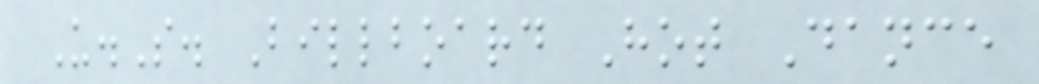U.S. Billboard Hot Dance
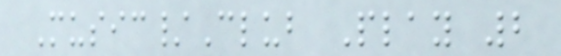Music/Club Play 2
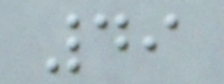49
